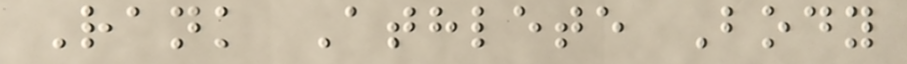Rank Athlete Body
